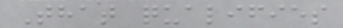That qualifies
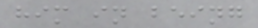him in being
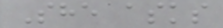She asks
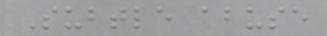Subtle abuse
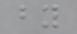by
